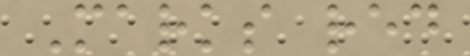Marks red
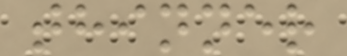thinner
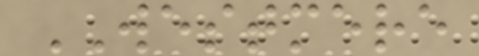WESTMERE
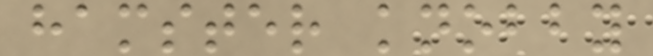hamster knobby
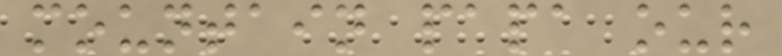mountain papa our
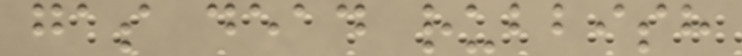gas dead rubbish
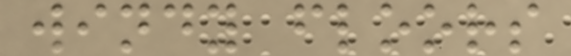windy floors
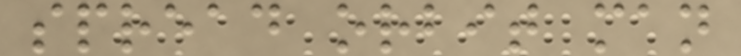spread orbit man
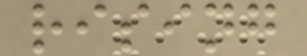rising
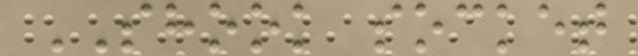SHOOK socket
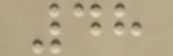48
